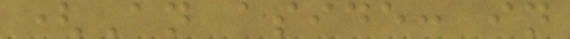(An aside: in
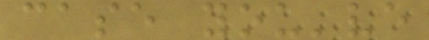case you've
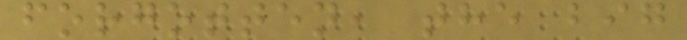forgotten, the big
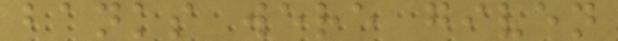banks were given
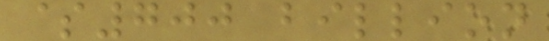$700 billion
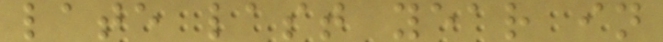late last year in
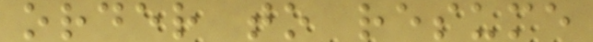order to resume
